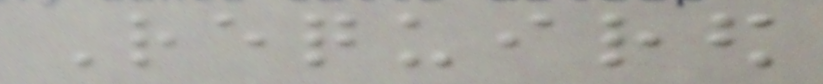Required
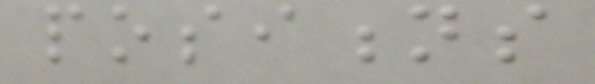positions
